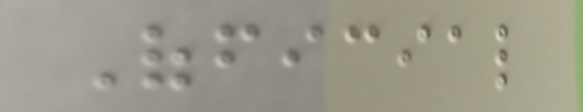Official
